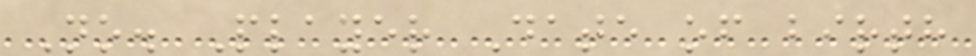No. Player Date of birth
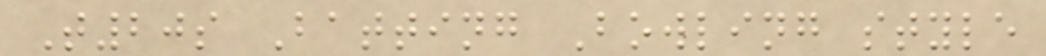T20s Batting Bowling style
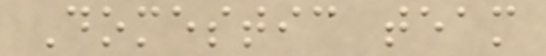Domestic team
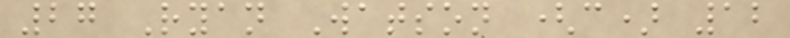27 Ryan Watson (c) 12
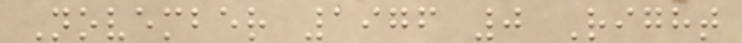November 1976 0 Right
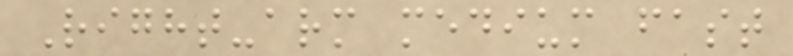Right-arm medium fast
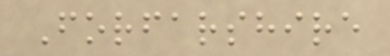Forfarshire
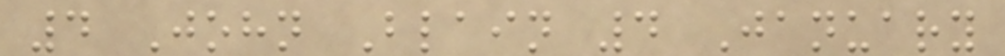4 John Blain 4 January
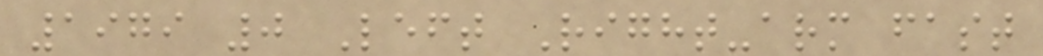1979 0 Left Right-arm fast
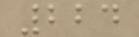224
